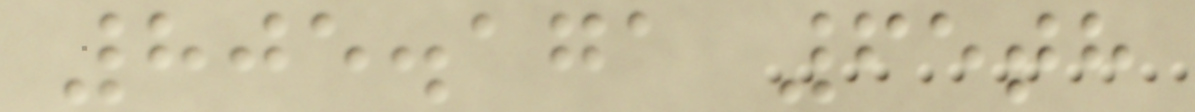805.171 65th
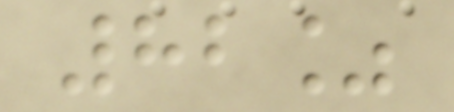82%
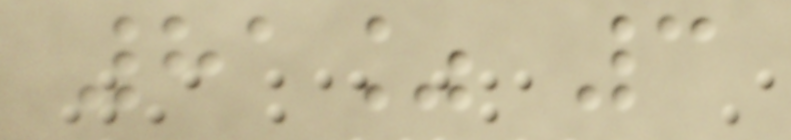81% 3
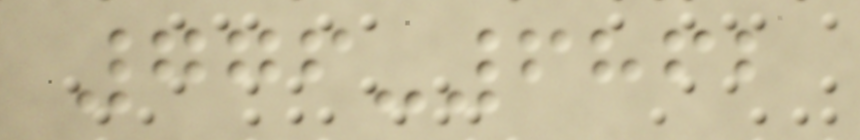776-6862
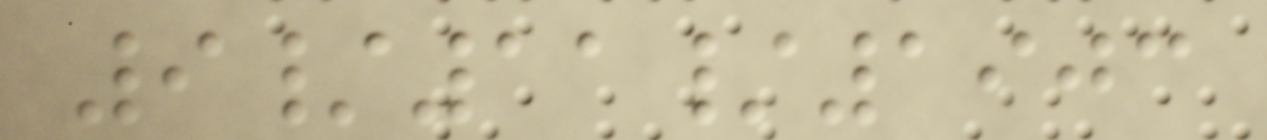9/11/1903
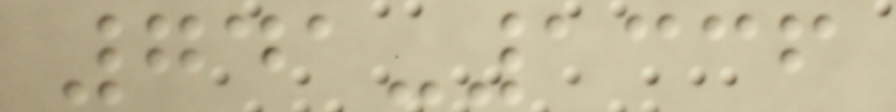741-1336
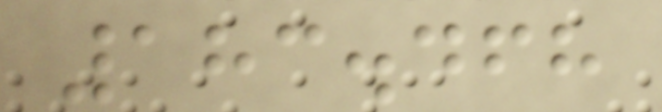183.468
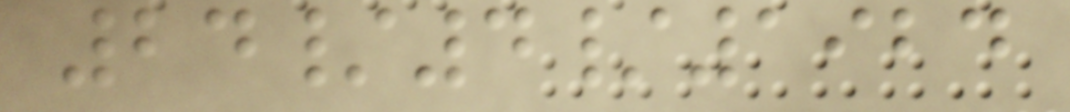24/4/1924
